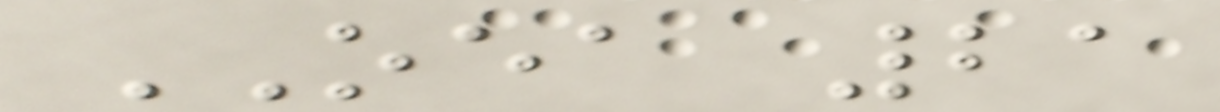OEA 21
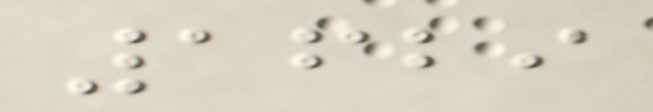1629
